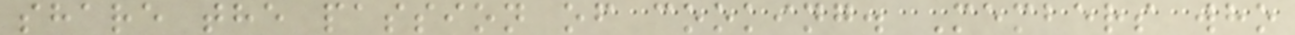share the passion of cooking. Members who
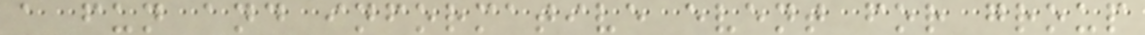a fun and informative event for group
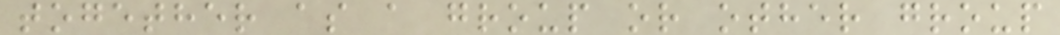together as a group or other group
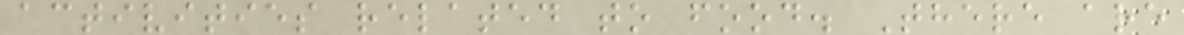activities related to food. There are
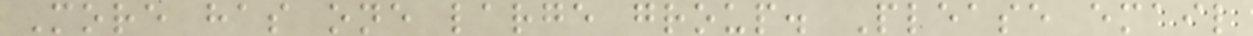More has one large group. Please email
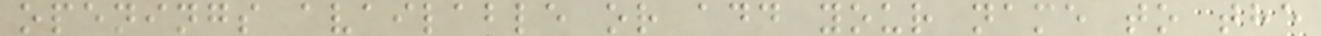openings available or add your name to the
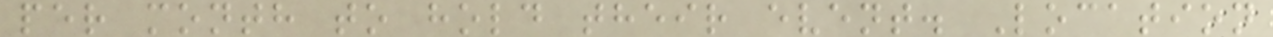per month to hold their event. Location
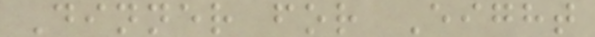Dinner for Eight
